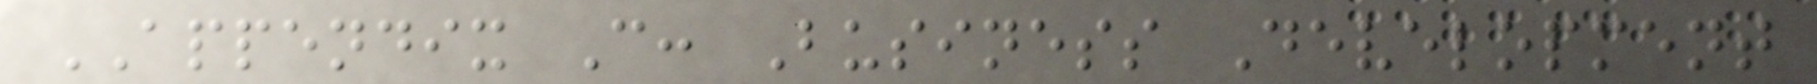APPENDIX C: Business Development
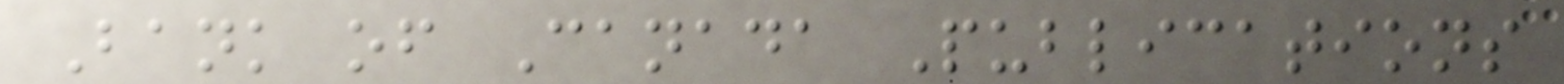Bank of Canada Publications
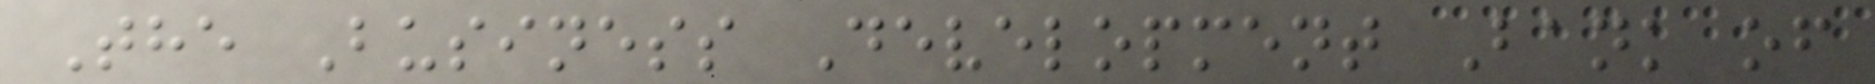The Business Development Bank of
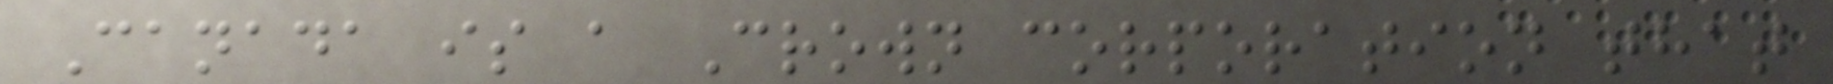Canada is a Crown corporation that
